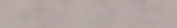118
